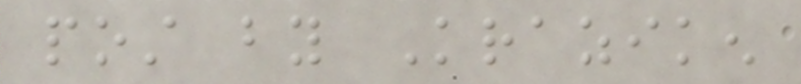post by Kraziken
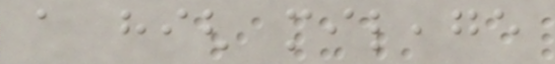a high mileage
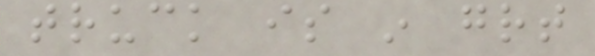truck is in great
